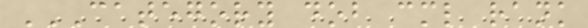CATEGORY DOB CML RANK
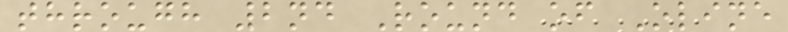through 2nd Round of Oline
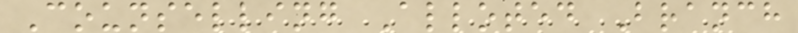Counselling Alloted Branch
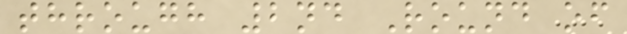through 2nd Round of
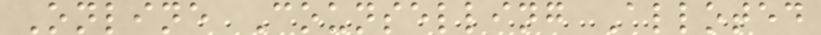Online Counselling Alloted
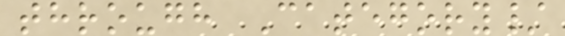through Category/
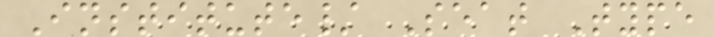Institute/ Seat Type
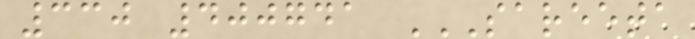330 400741 SAREETA
